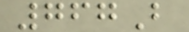767B
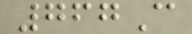767C
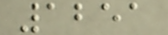1251
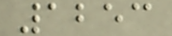1253
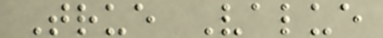True Value
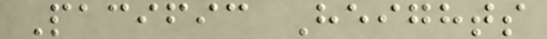Pacific Heights
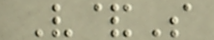V&S
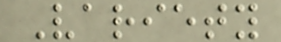Variety
